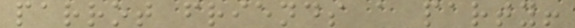parrot friends a party!
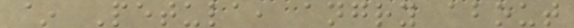~ Petula, angry about
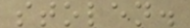stolen.
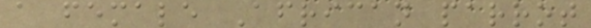a female African parrot
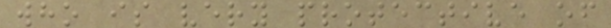who is very protective of
